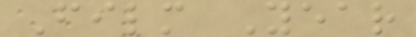Film Year
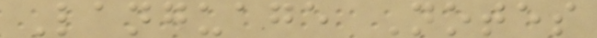Language Notes
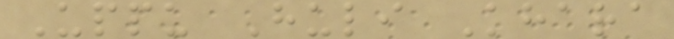Uppu Huli Khara
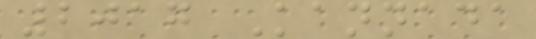2017 Kannada
